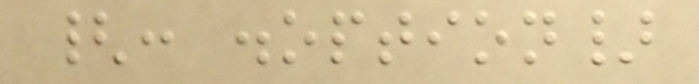{: .option}
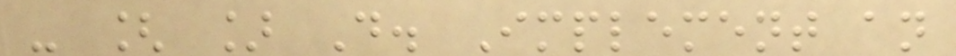- [ ] D. Implement an
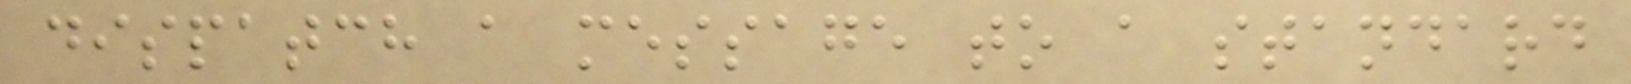dispatch a message to a standard
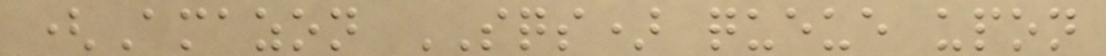(Amazon SQS) queue upon
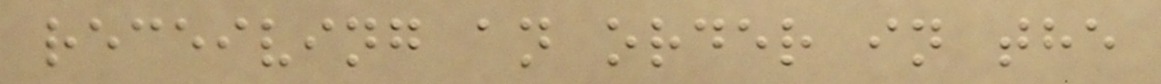receiving an order in the
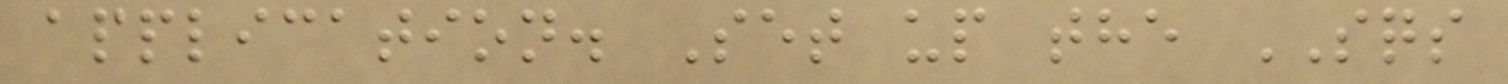application. Set up the SQS
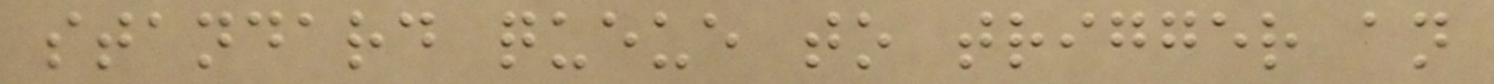standard queue to trigger an
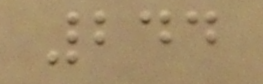244
